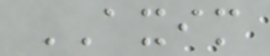AXIM
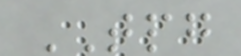TPG
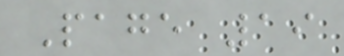Page 19
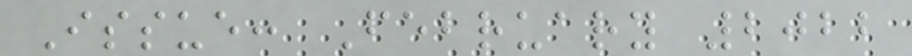Issue: February 2022
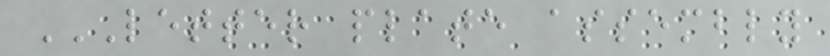LETTER PLATE ASSEMBLY
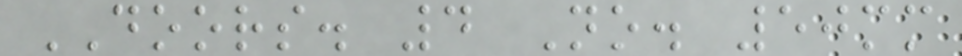DOORS. 4 No. 50mm
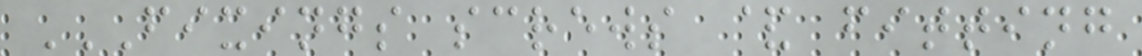FIXINGS SCREWS & FITTING
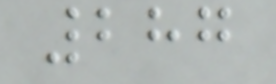287
